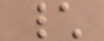\
